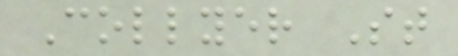Collyer St
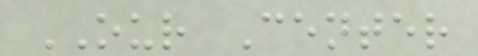OUR Center
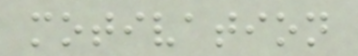motivation
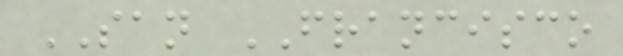SAN FRANCISCO
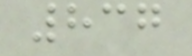837
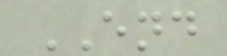END
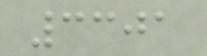3301
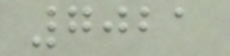7021
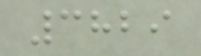3829
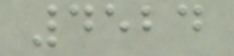4524
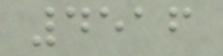4516
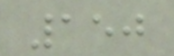150
